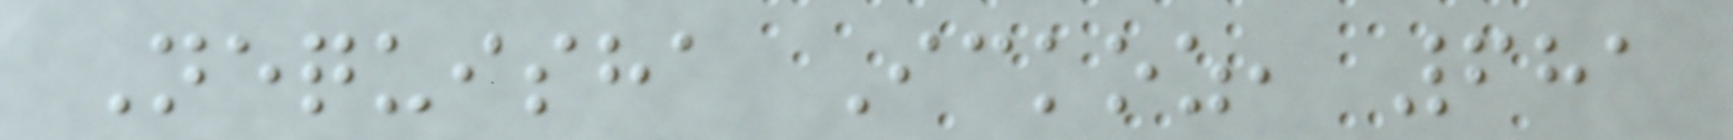Nequisha Ickoz, 681
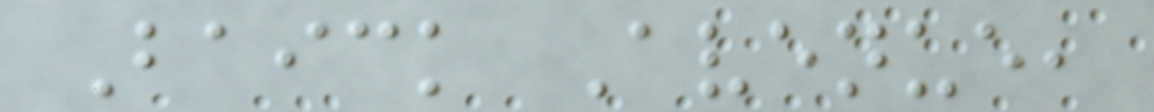Baick Avenue,
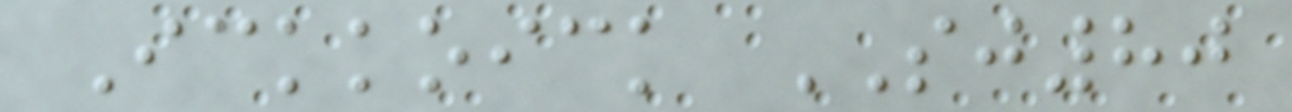Ickkoick SJ80
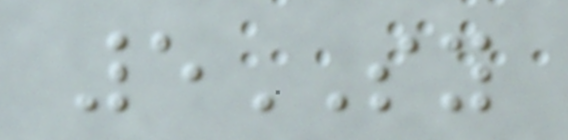5SY
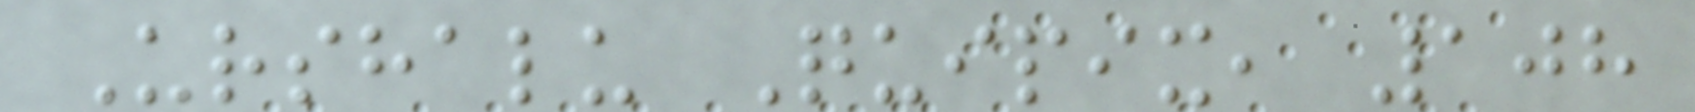Urshalu Quipix, 108
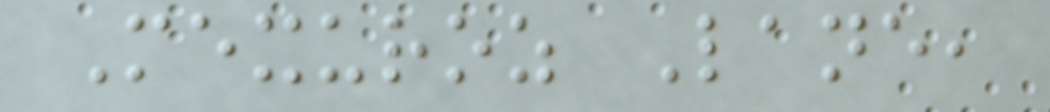Mexuroz Lane,
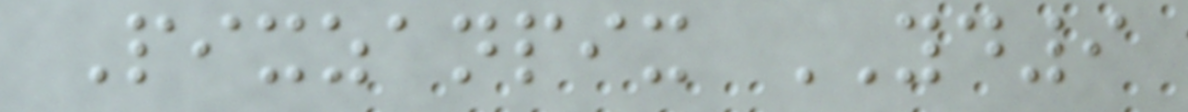Pixzanpix YD9
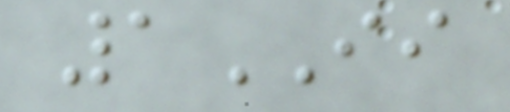1II
